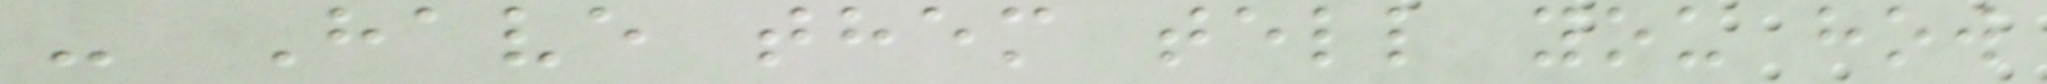- Have them tell you how
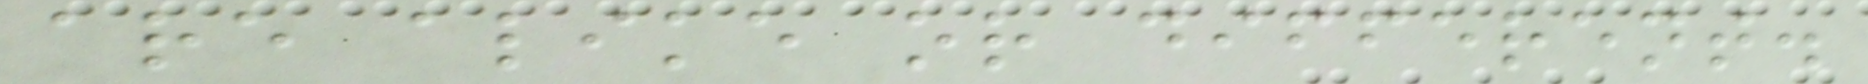are alike or different.
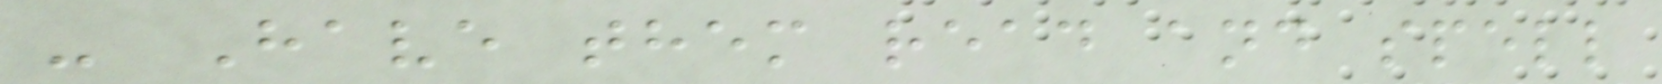- Have them read and spell
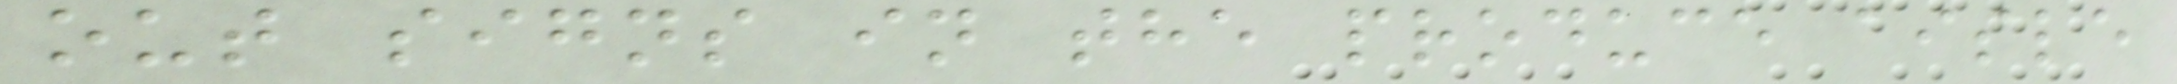out signs in the produce aisle
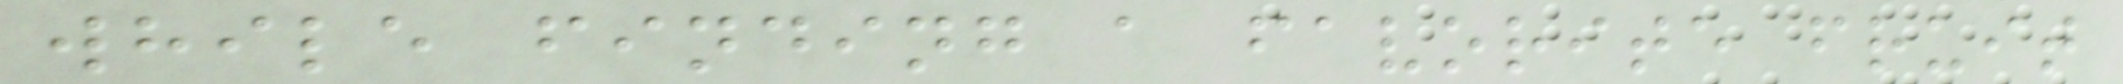while finding a favorite fruit
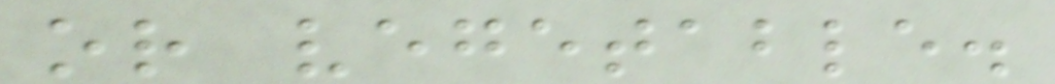or vegetable.
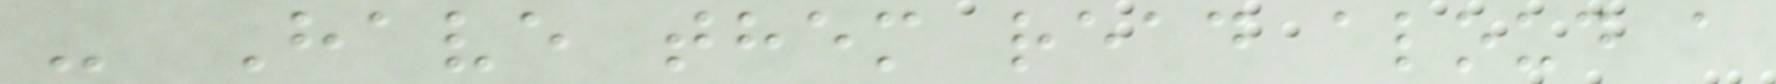- Have them read aloud a
